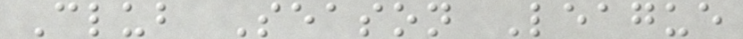Club Season League
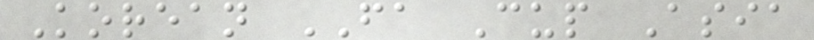Korean FA Cup Asia
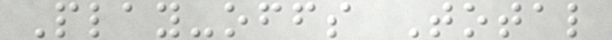Play-offs Total
